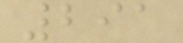291
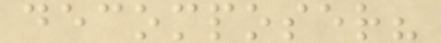decomposer?
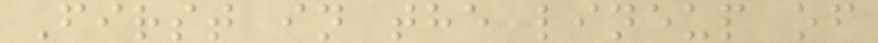First in the lineup of
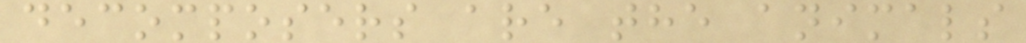decomposers are the animals
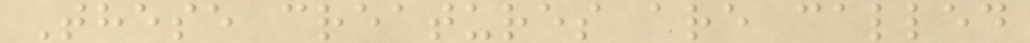These creatures are called
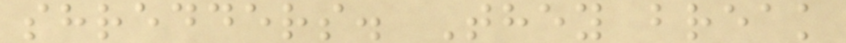shredders. They break
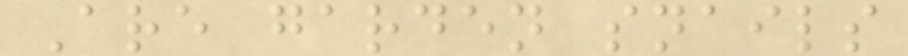Are garden snails
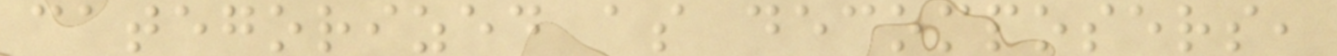categorized as decomposers,
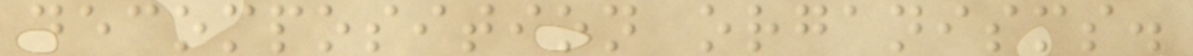decomposition organisms.
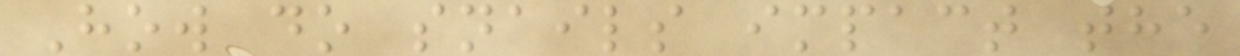How do snails impact the
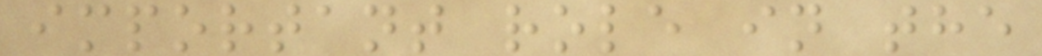important role in the
